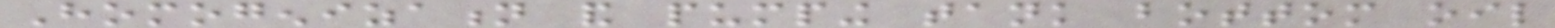Homogenization and pumping tank bottom oil
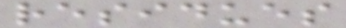residues
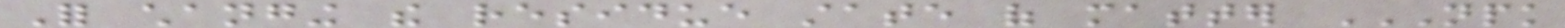For changing the residue state of matter NPK
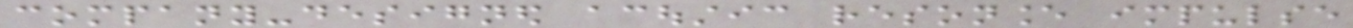company-designed acoustic resonance impulse
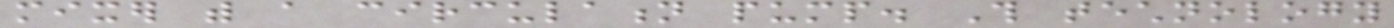mixer with a circulation pump. This technology
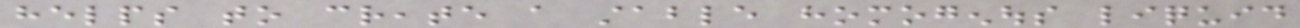helps to create a stable homogenous liquid
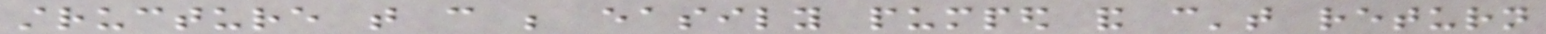structure that can be easily pumped and can't return
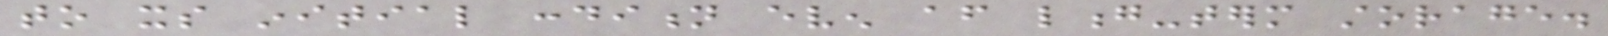to its initial condition even after long-term storage.
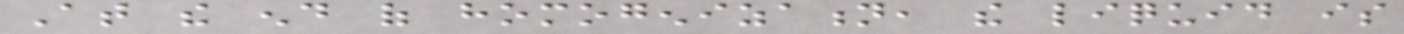At the end of homogenization, the liquid is
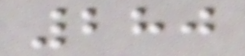280
